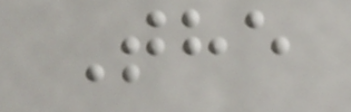The
